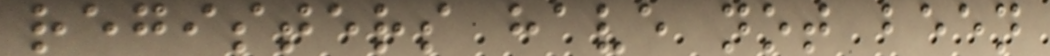registers have not been
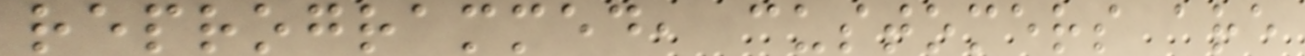reprogrammed, customers are
